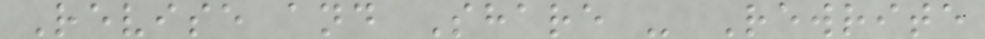Revise and Share - Rewrite
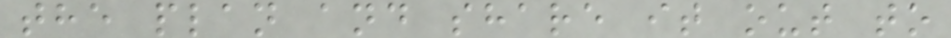the plan and share it out to
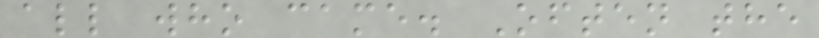all who came. Often the
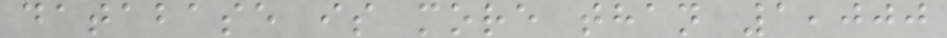database is more than 1,000
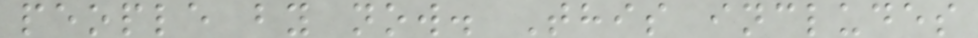people by now. This includes
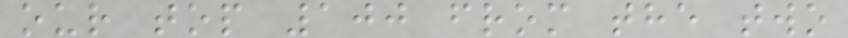our top 100 from the two
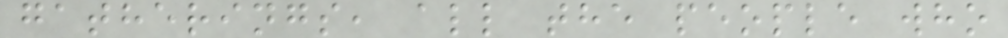gatherings, all the people who
